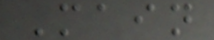Main
